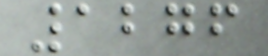1276
